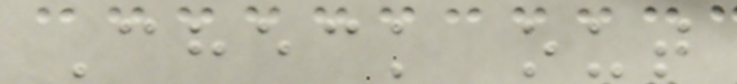Check out
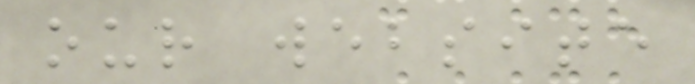our website
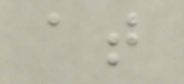at
